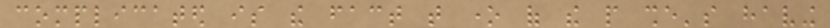complicated is the fact that one of the people she's having
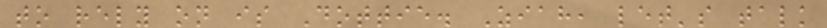to rely on is Dottie. Ziah, let's talk
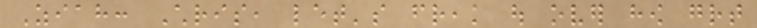Ziah: Chris, let's freak out over how great
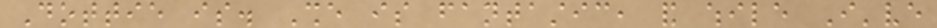Dottie is. She is fantastic, and while I've
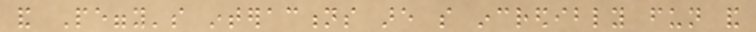and Peggy's interactions are so incredibly fun and
